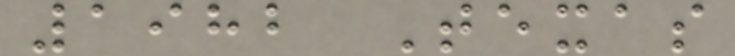1982 Texas
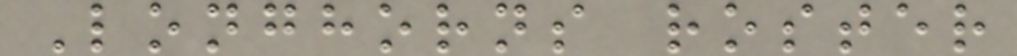Longhorns roster
